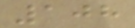108
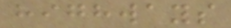highways
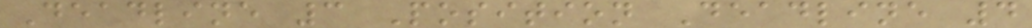Deadline 3 Position Deadline 4
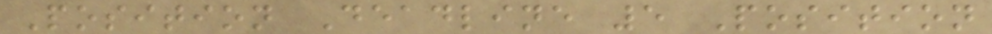Position Deadline 5 Position
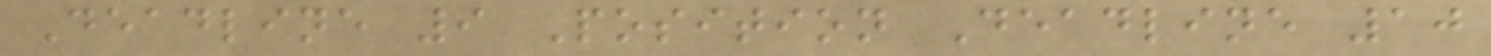Deadline 9 Position Deadline 10
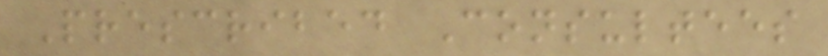Prescribed Consultees
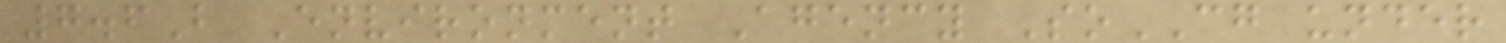7.6B Environment Agency SoCG under
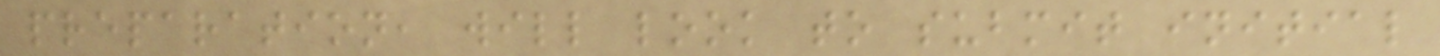preparation, will look to submit initial
